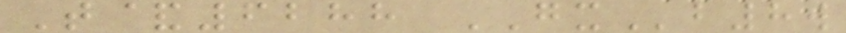T&6288 GXb8w
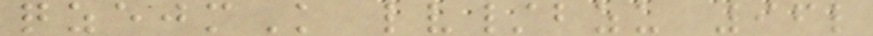qzejmK lv/bzu 96l
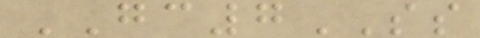GC7SS
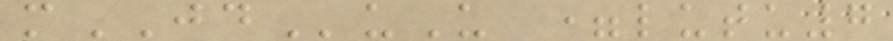mJDuU =lutu7
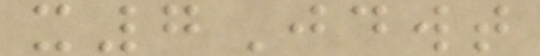x7Jdwt
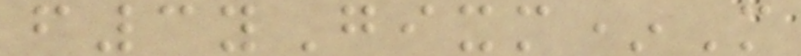f3yGixm*M
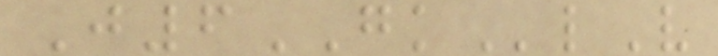J6GKlV
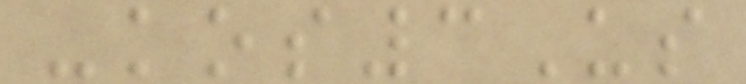-kos3Us
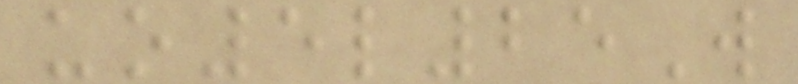uo5l25W
